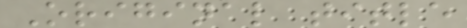Original title
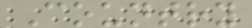Country
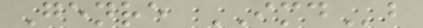Genre IMDb
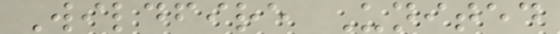Wildfire United
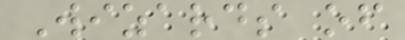Wizards of
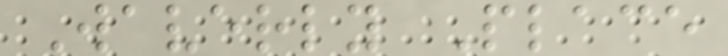Waverly Place
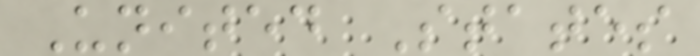United States
